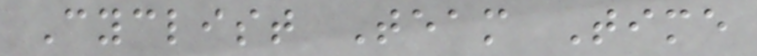Cyclist Team Time
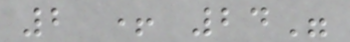2 + 24"
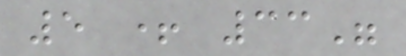5 + 33"
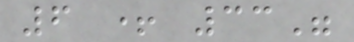6 + 33"
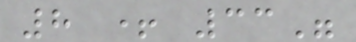8 + 33"
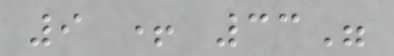9 + 33"
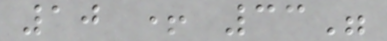10 + 33"
